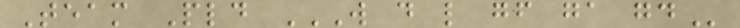Team Pld W D L GF GA GD
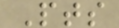Pts
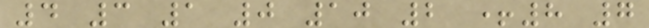4 3 1 0 10 2 +8 7
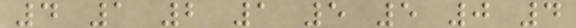4 1 2 1 5 5 0 4
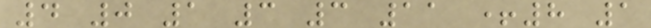4 0 1 3 3 11 +8 1
